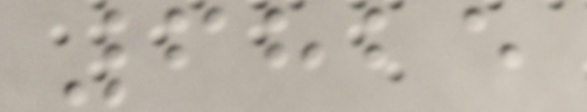6825
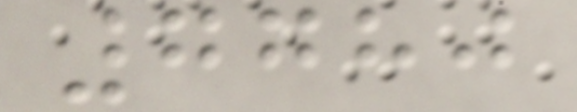7780
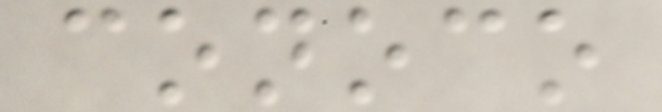conoco
